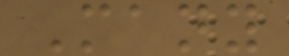Many
